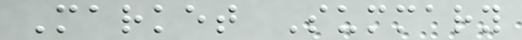Market Summary
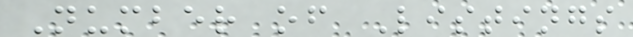Number of Listings
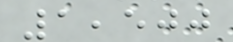1,500
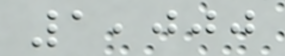1,000
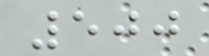500
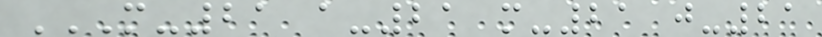M-21 A-21 M-21 J-21
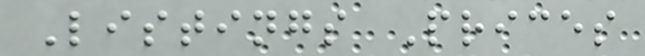Listings Prices
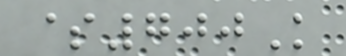$700K
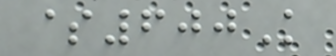$600K
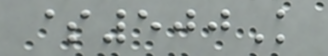$500K
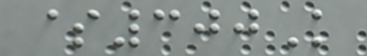$300K
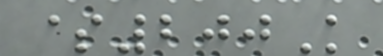$200K
